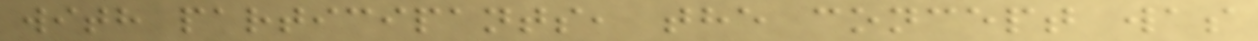with participants, the concept was
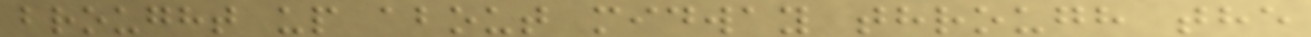brought up about midway through the
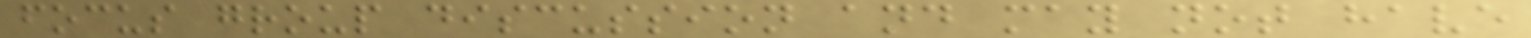focus group discussion and may not have
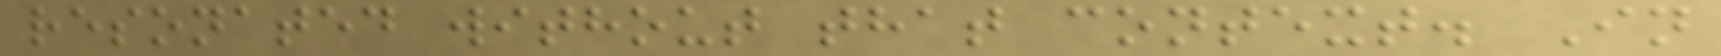resonated without that context. In
